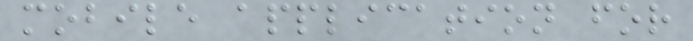mobile application for
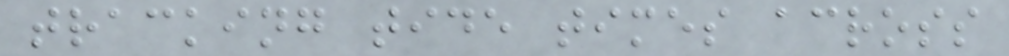tracking tide times across
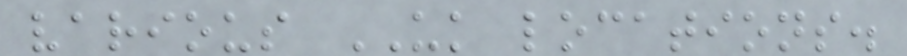various UK locations.
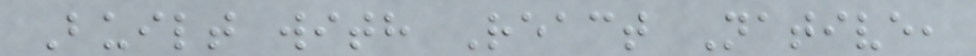Built with React Native,
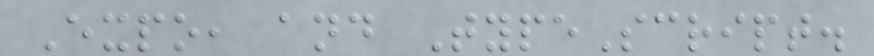Expo, and TypeScript.
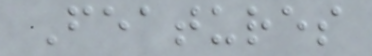Features
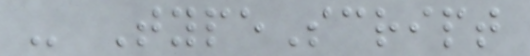- TypeScript
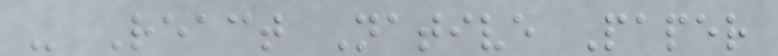- React Native Paper
